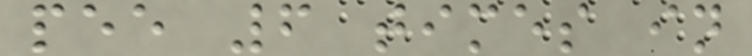pee 6 times in
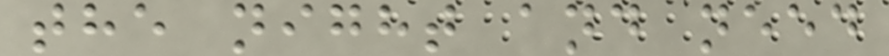the night and need
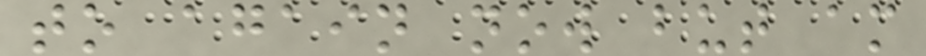to again now but am
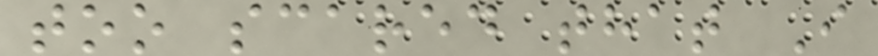too scared that I
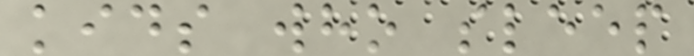kids who sleep
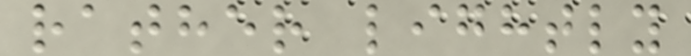rather lightly
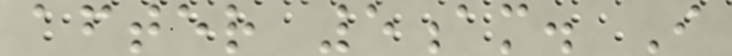after 5am. I
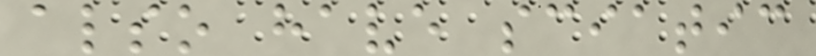also have sciatic
